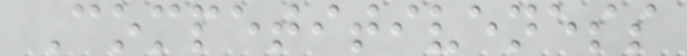Competitiveness
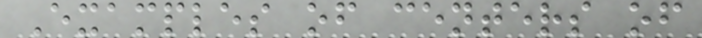Examples of centers of
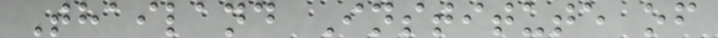Thailand Institute of
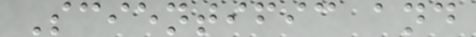Scientific and
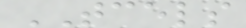TCELS
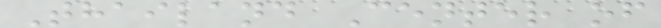Thailand Center of
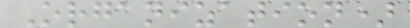Organization)
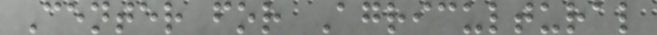Center for Agricultural
